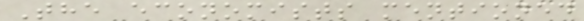The economists mentioned
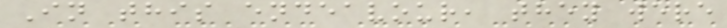In this endeavour, they were
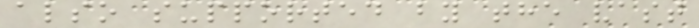also supported by the vast
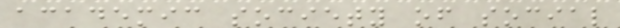academic society of social
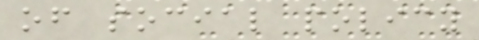of social policy
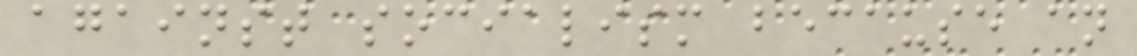against socialism because an
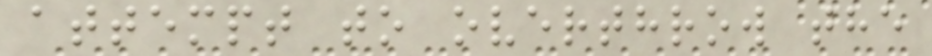attempt to overthrow the
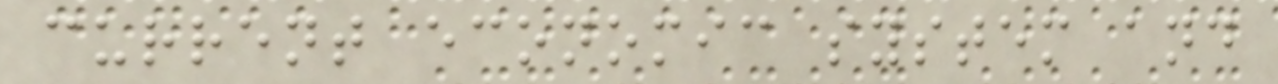current economic system and
